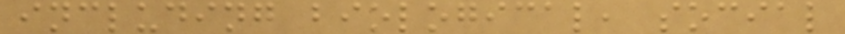including biological, social
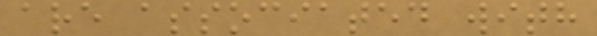are associated with
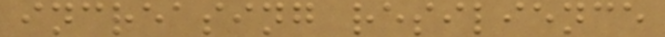increasing resilience
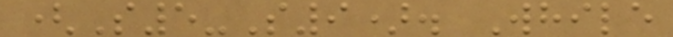(S5-S9). While
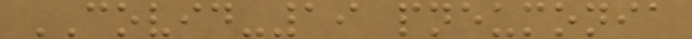COVID-19 pneumonia
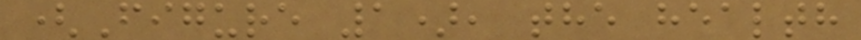(Figure 1), the health
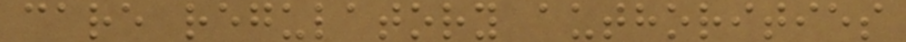care regulatory authorities
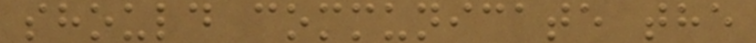should communicate the
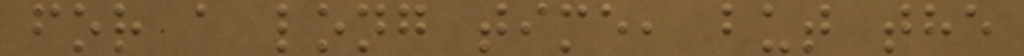for a long time, but the
